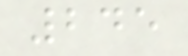245
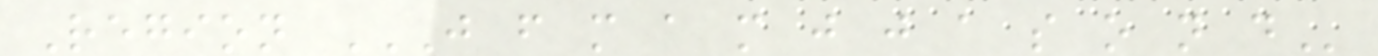Region J F M A M J J A S O N D
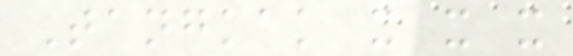Tangkak x x x
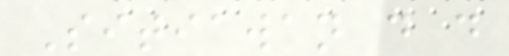Sitiawan d d
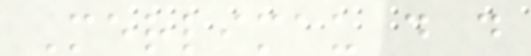Merlimau d d
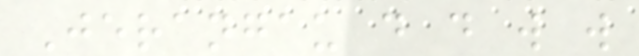Jerangau d d w w
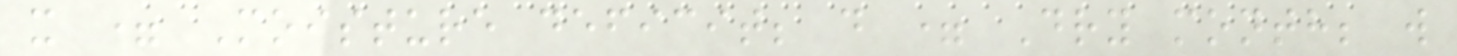x = Moisture deficit; d = Dry month; w
